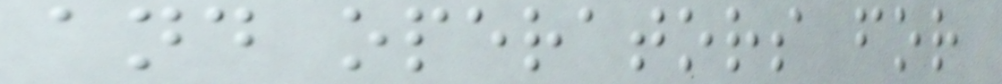and operators for
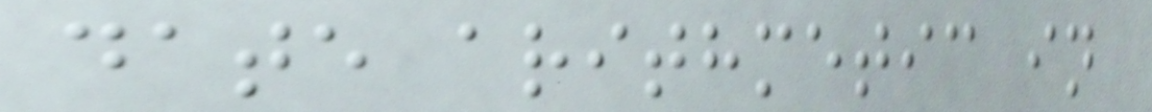date arithmetic in
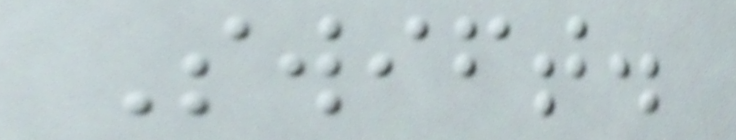Swift.
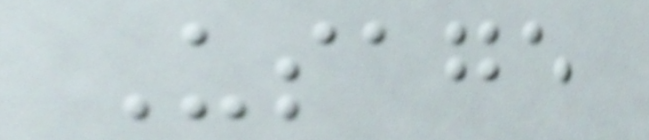Usage
